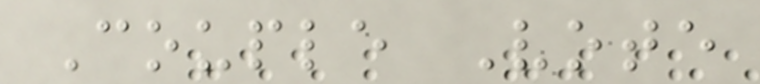Couple Vote
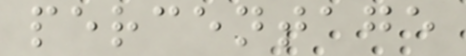percentage
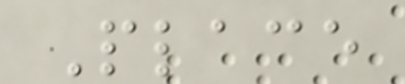Place
